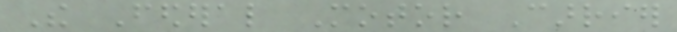The Federal Motor Carrier
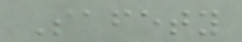Safety
